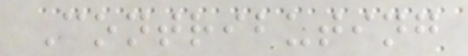Contributing
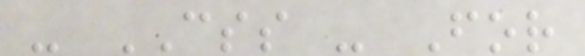- CSS - For
